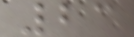23
